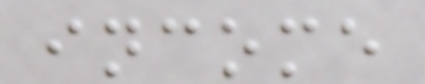income
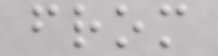from
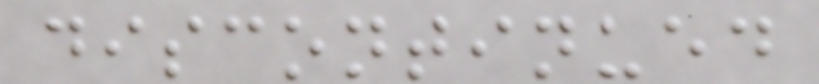discontinued
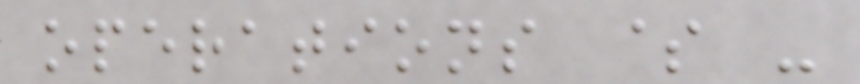operations $ -
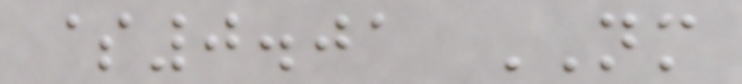$0.01 NM
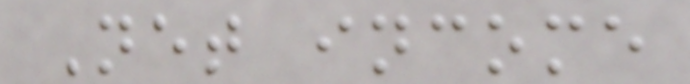Net income
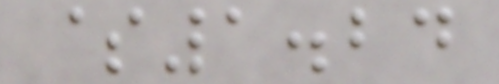$1.24
